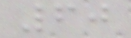60
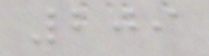209
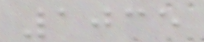1035
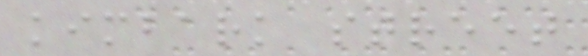kimbark street
